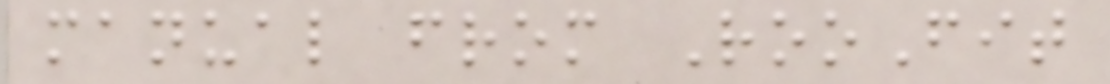manual from RooFit
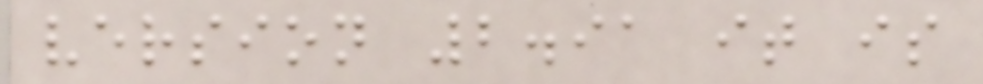version 2.91 it is
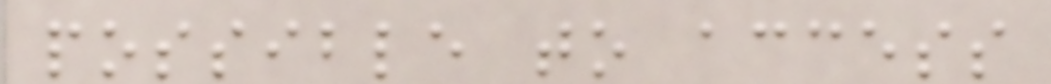possible to access
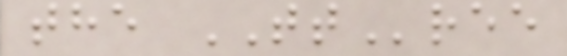the TTree
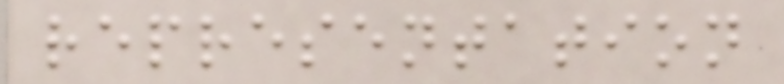representation
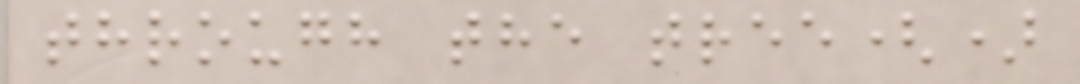through the tree()
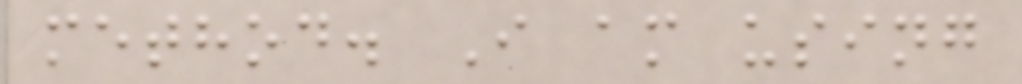method. I am using
